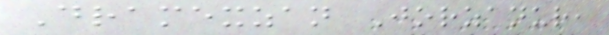Dramexzan Jorzanur,
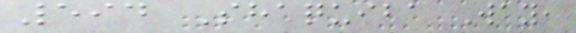594 Shaquiba Way,
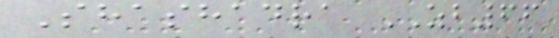Shashadra ZB66
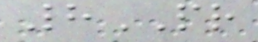8PR
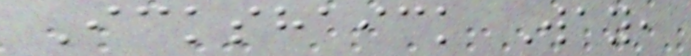Ickshaick Way,
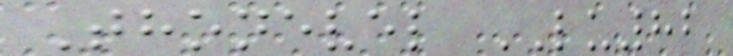Thonevel LU82
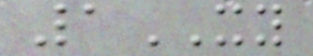1XY
